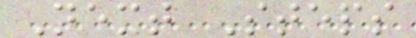Next Steps
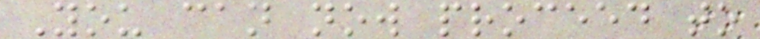You can now proceed to
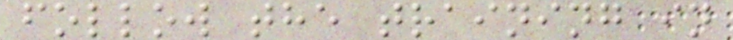follow the training in
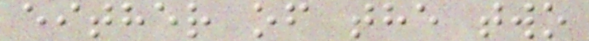either of the two
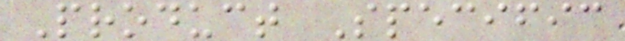Product Specific
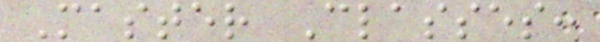Master Classes:
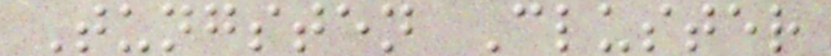Tungsten Cluster
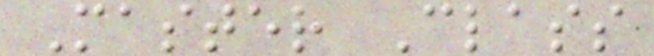Master Class
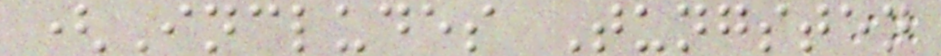(Includes Tungsten
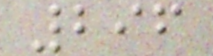296
